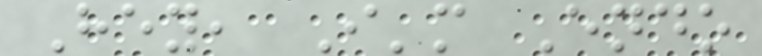Hey, I'm Endo
